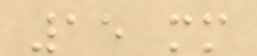15 mm
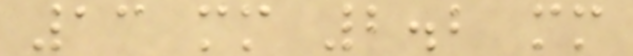13 mm 2.2 mm
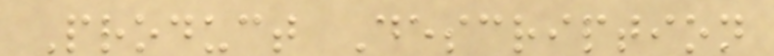Product Description
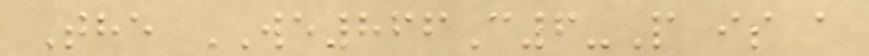The WE866C6-P is a
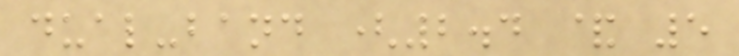dual-band (2.4 & 5
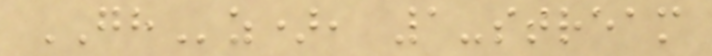GHz), 1-stream
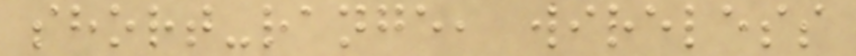short-range, wireless
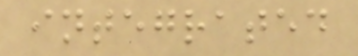integrated
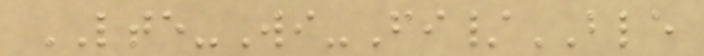LTE-Wi-Fi/BLE
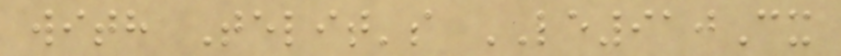with Telit's LE910Cx
